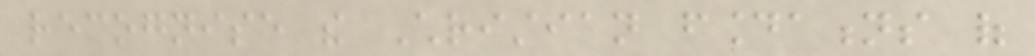recognise the Christian foundations of
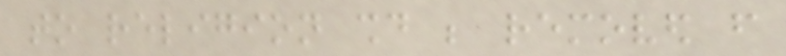to religion should be removed from
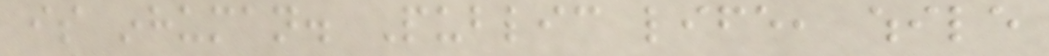is inhuman. Public life, while
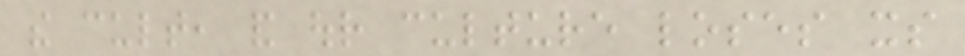the cult, and our culture loses its
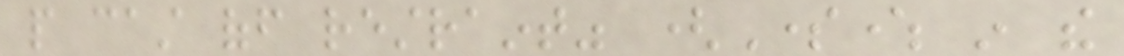people cast off restraint" (Somewhere in the
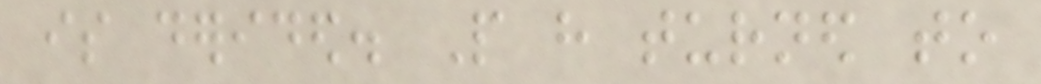is derided. People have turned to
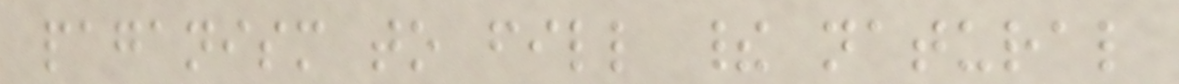paganism to fill their natural
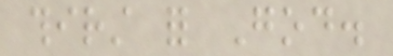thirst for God.
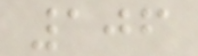106
